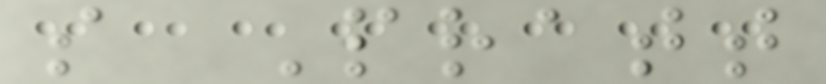s Pratt
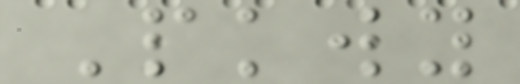Pkwy
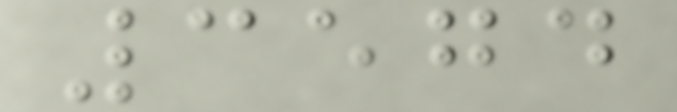3574
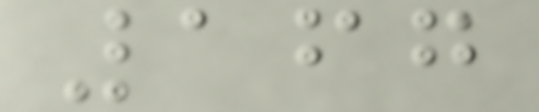167
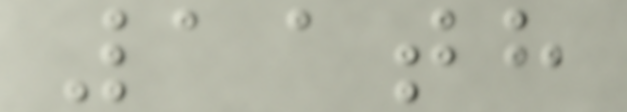11th
